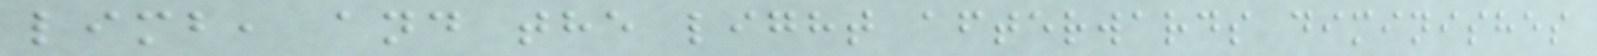limb, and the light afterwards diminishes
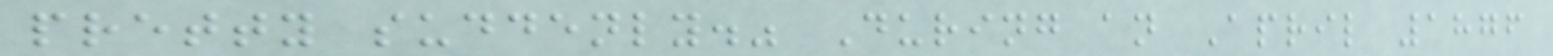pretty suddenly." During an April 1876
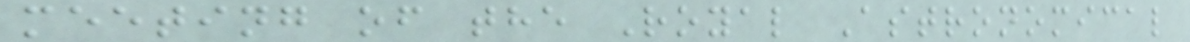meeting of the Royal Astronomical
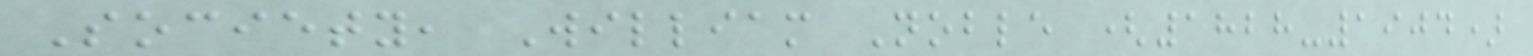Society, William Noble (1828-1904)
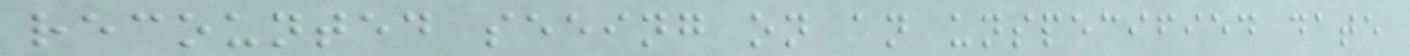recounted seeing on an unspecified date
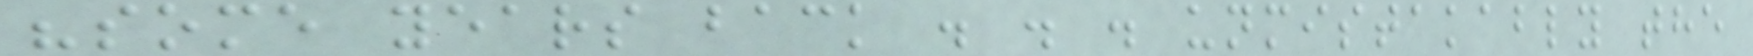"some years back . . . unmistakably the
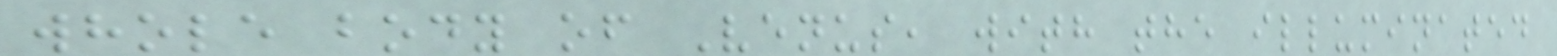whole body of Venus, with the illuminated
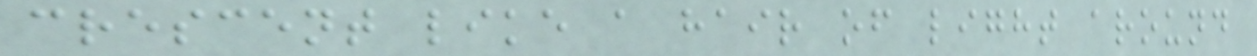crescent like a hair of light around
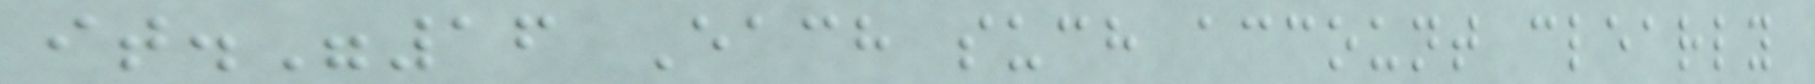it."16 Each such account clearly
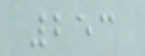253
